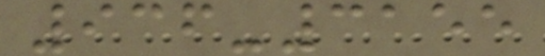936-3155
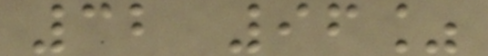32 96%
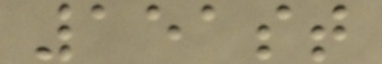151st
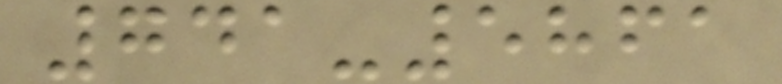741-5861
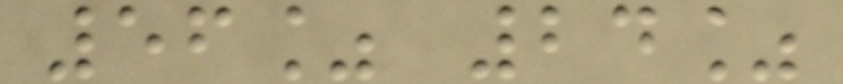56% 24%
